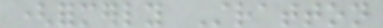(formerly Stratton
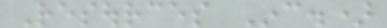Resources Inc.)
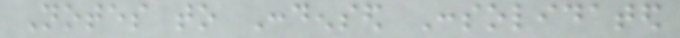Notes to Condensed Consolidated
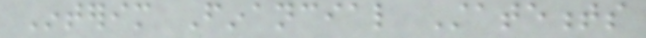Interim Financial Statements
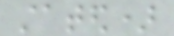stated)
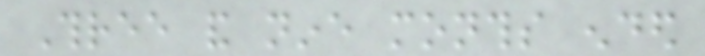Three and nine months ended
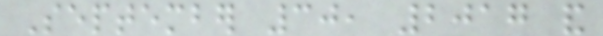September 30, 2017 and
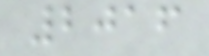2016
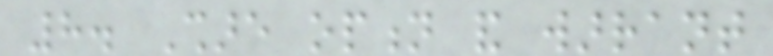8. Share option and warrant
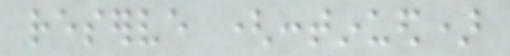reserve (continued)
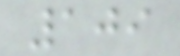109
